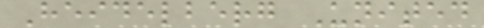Heidelberg United
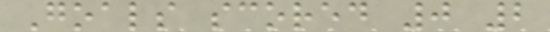Goals scored 0 2
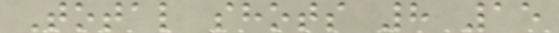Total shots 8 15
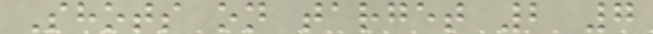Shots on target 2 7
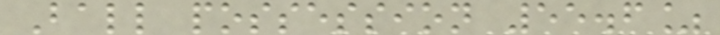Ball possession 55.6%
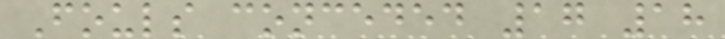Fouls conceded 17 18
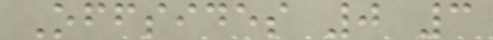Offsides 0 3
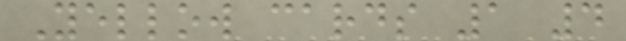Yellow cards 1 4
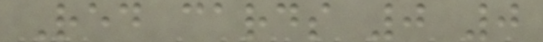Red cards 0 0
